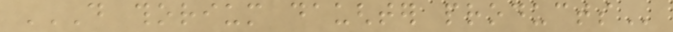DO THORIUM DAUGHTER PRODUCTS
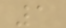1
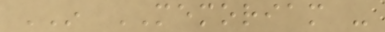IN MEMORIAM -
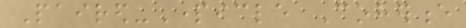Paired-Particle Coherence
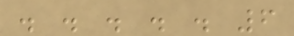. . . . . 6
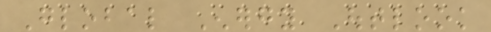Global Energy Outlook
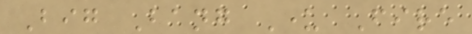Big Bang Under Fire
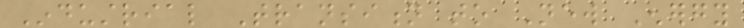Industrial Transition to New Energy
